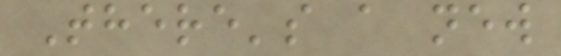There's a new
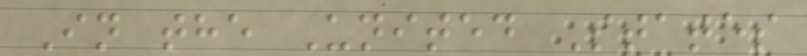In the United States
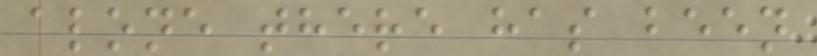alone there has been
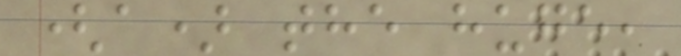(a) the huge,
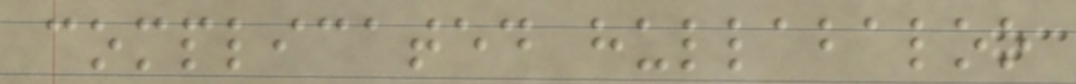complicated hullabaloo
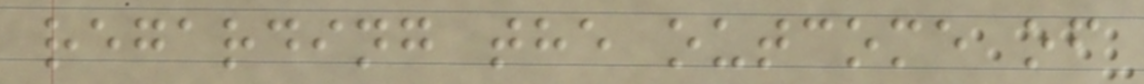regarding the outcome of
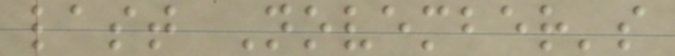last November's
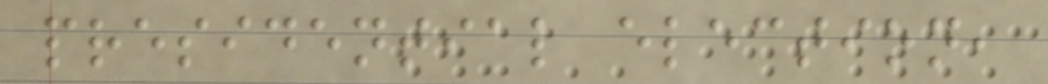presidential election,
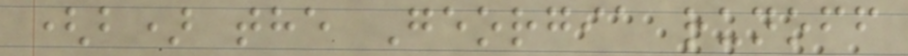(b) the Georgia runoff
